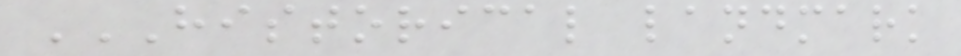HISTORICAL LANDMARK
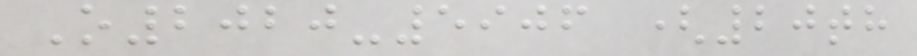O2020-5906 (20th
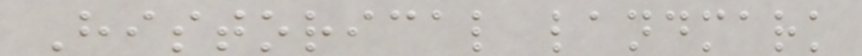Historical landmark
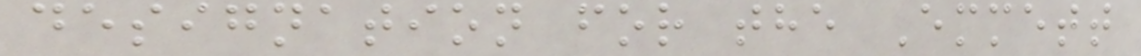designation for the Emmett
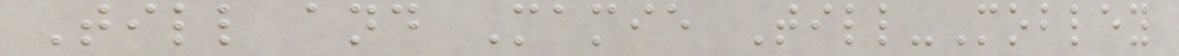Till and Mamie Till-Mobley
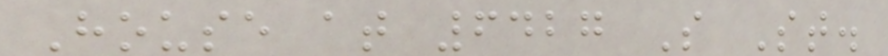House at 6427 S St.
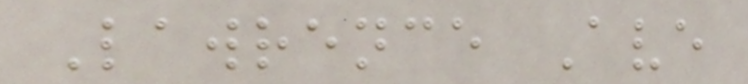Lawrence Ave
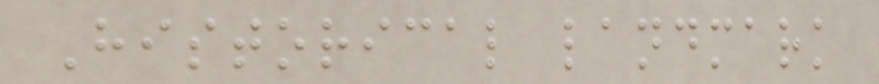Historical landmark
